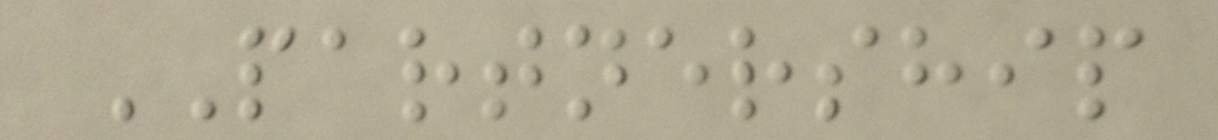PARTNERSHIP
